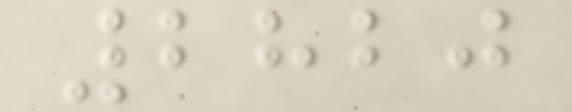2820
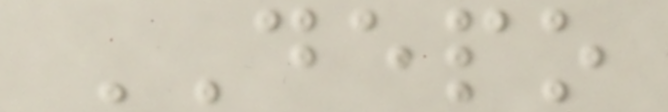DEPO
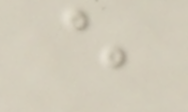e
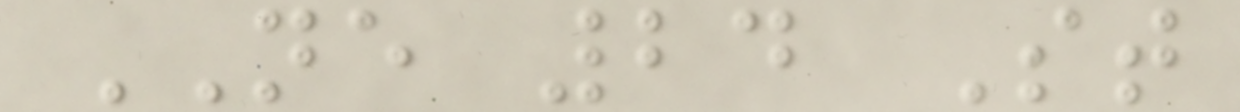NE 24 St
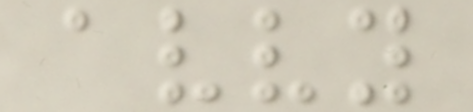avvy
